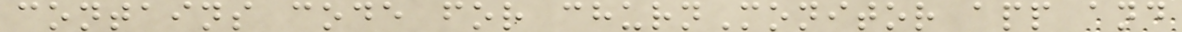contains code for churnMonitor app and
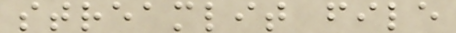streamlit file
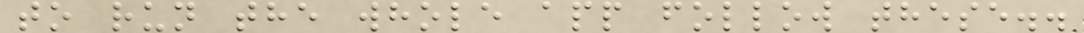to run the whole app follow these..
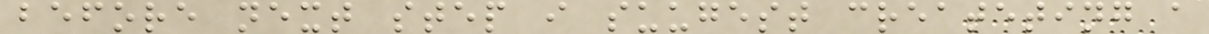before next step i suugest createting a
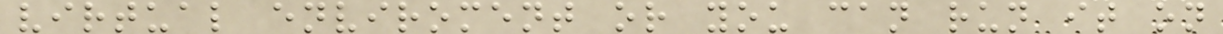virtual enviroment or you can run it on
